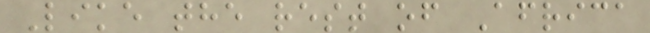Like the rest of Africa
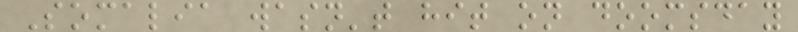Somalia wasn't hit on doomsday
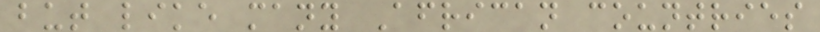but like many African countries
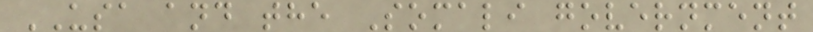USA and the Somali government
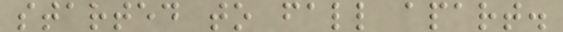started to fall apart.
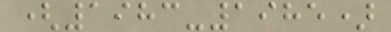(1983-1985)
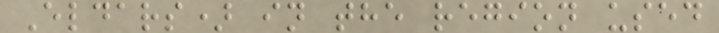Eldars) in the region used
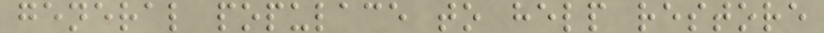general populace to help restore
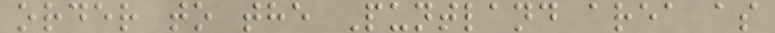order to the Puntland area as
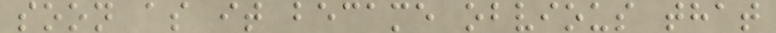soon as it became obvious that
